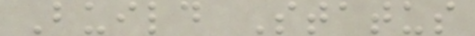Build Status
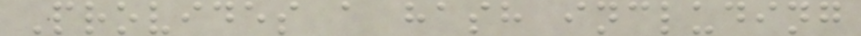Provides a hash including
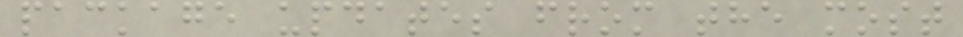package updates from the most
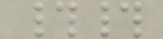##
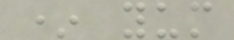* yum
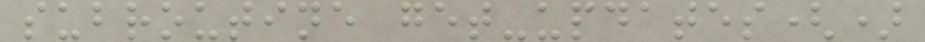subroutine get-updates()
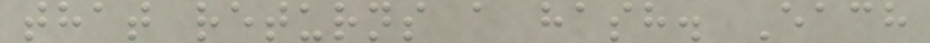that returns a hash. Each
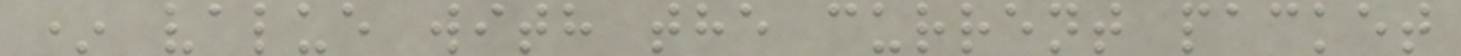* value with the current packet
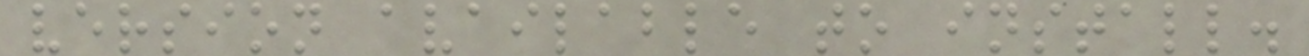version available to install.
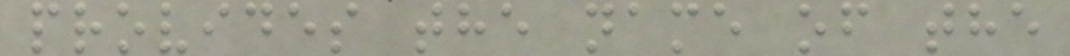provides the name of the
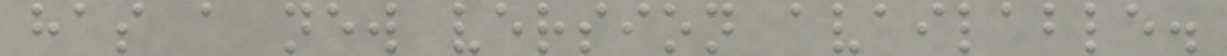has a new version available.
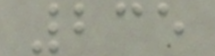235
